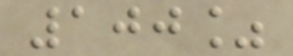100%
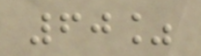60%
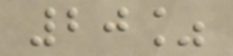20%
